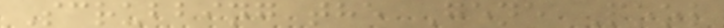Scrubbing the Gene Pool
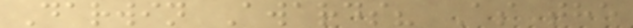Darwin Awards? As the
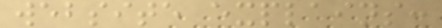website explains:
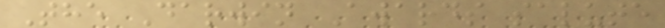The Darwin Awards salute
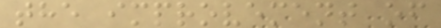the improvement of
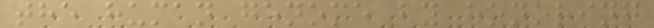the human genome by honoring
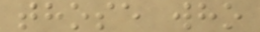those who
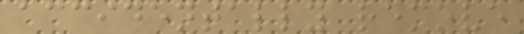accidentally remove
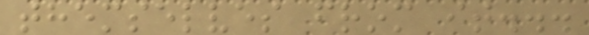themselves from it...
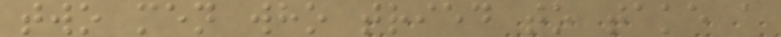two men who tried to take a
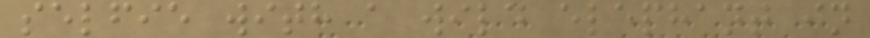selfie with a wild elephant in
